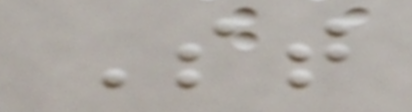St
